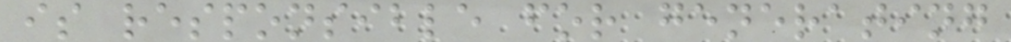is responsible for generating
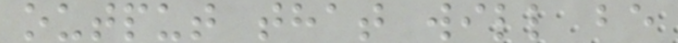output that will be
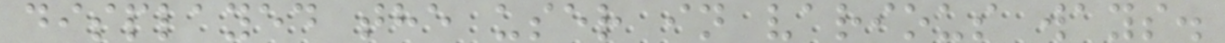displayed the user in various ways.
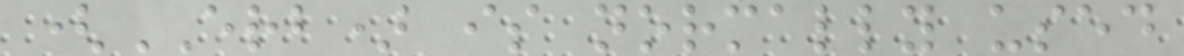(ERB) is normally used
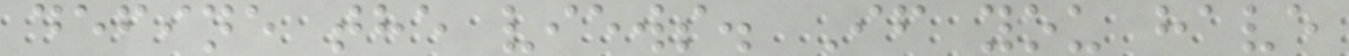define the views. If you have
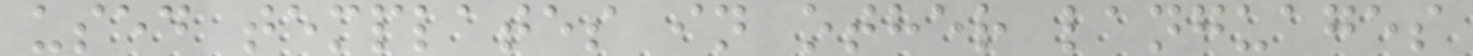used templates in other languages
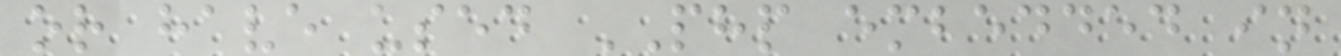or have used PHP embedded in
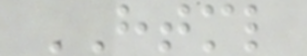HTML
